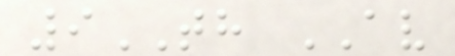9TH AV
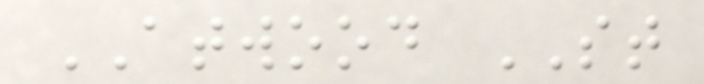ATWOOD ST
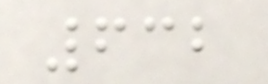632
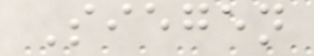Siegen
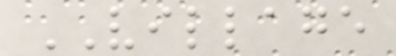VILLAGE
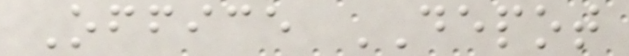Office DEPOT
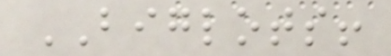BIGLOTS!
